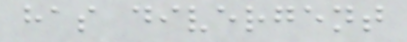has divergent
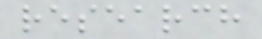research
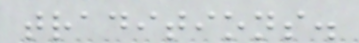traditions.
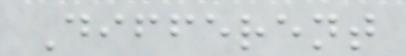Different
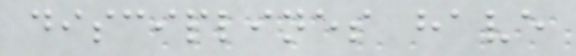disciplines have
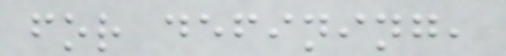for defining,
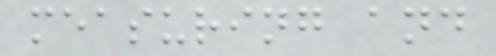measuring and
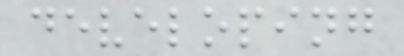developing
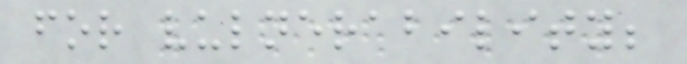for vulnerability;
